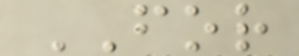FOR
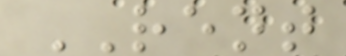RENT
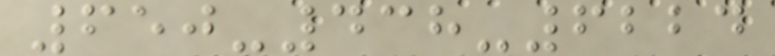650-438-6224
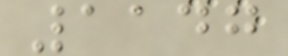1147
